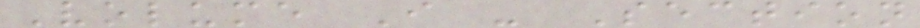Volume I - Section
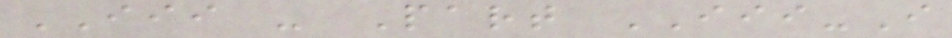III - Part III-I
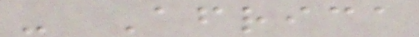- Africa
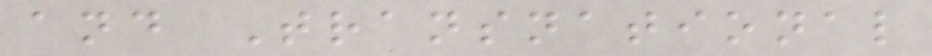and Transnational
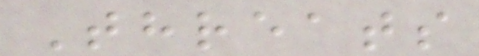Threats
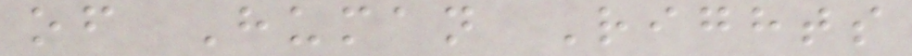of Human Rights
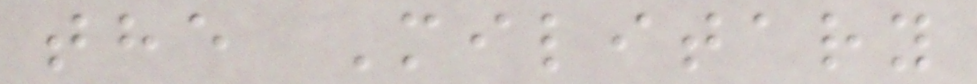the Military
